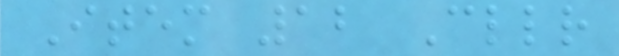Item 12 Cllr
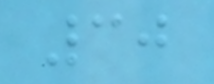30
